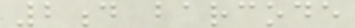2d barcode
